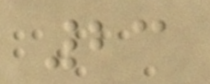23
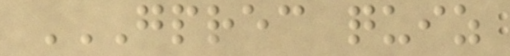GPREC QUIZ
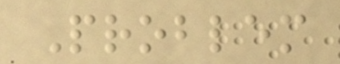Problem
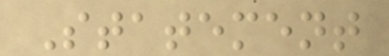Statement
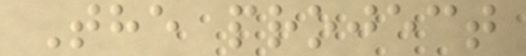The project
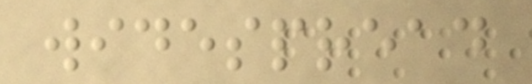widespread
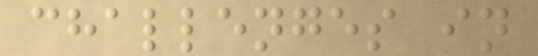challenges in
